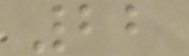22
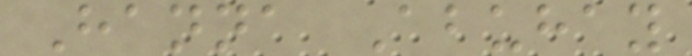Hanna Abuhay
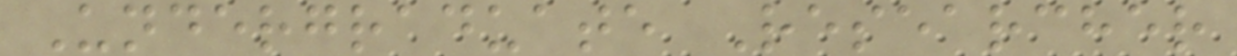Undergraduate Researcher
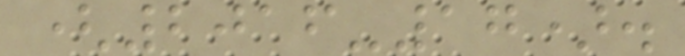(2016-17).
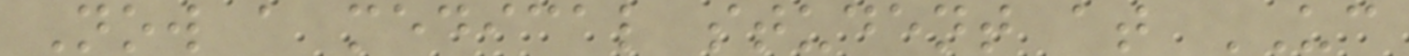Now a medical student at UC
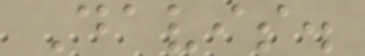Davis.
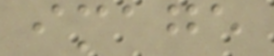image
